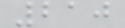210
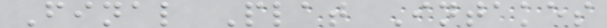Final Plat Intakes
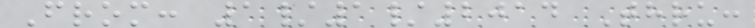From: 1/1/2014 Thru:
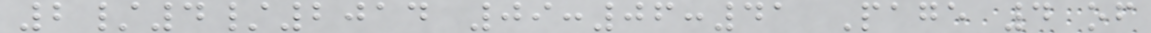2/4/2014 09:06:41 Page 4 of
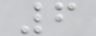6
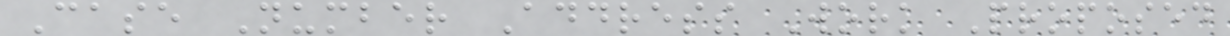Case Number Address Work Proposed
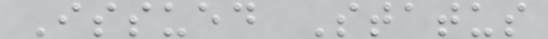Issued Status
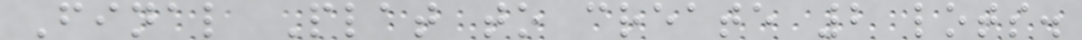Final Plat to create 2 lots.
